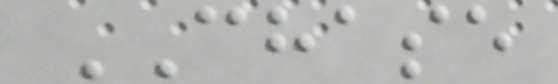CHASE
